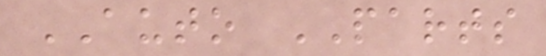AUTO PARTS
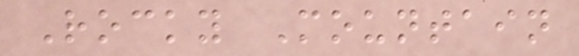Rocky Mountain
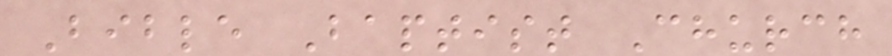Bible Baptist Church
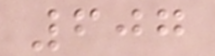607
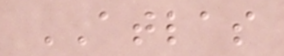ATLAS
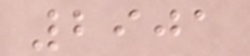2901
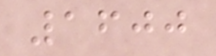1600
